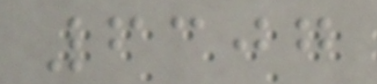6307
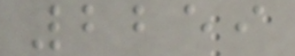2259
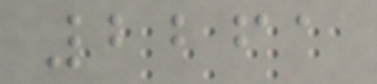2261
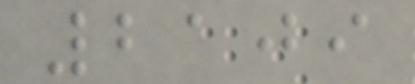2109
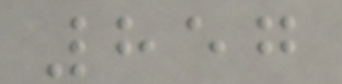857
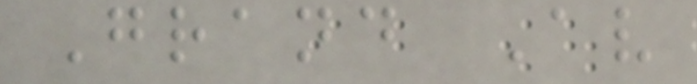Grand Av
